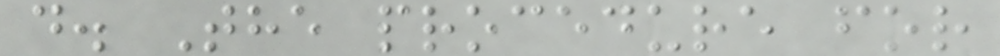d. The procedure for
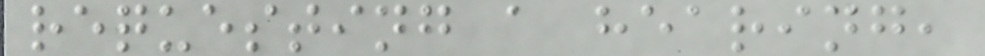requesting a hearing,
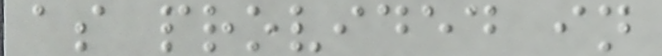as provided in
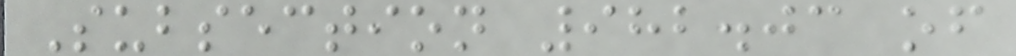Subsection 982.03 of
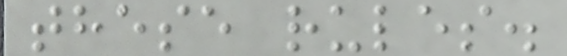these rules.
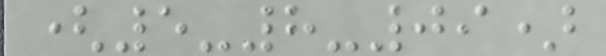(5-8-09)
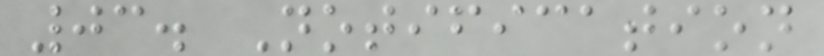03. Notification
